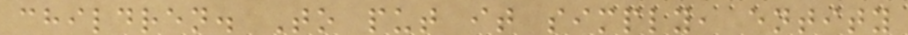children. To put it simply, entity
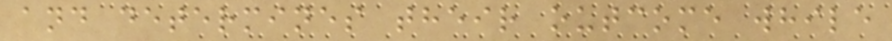and determines their outcome while
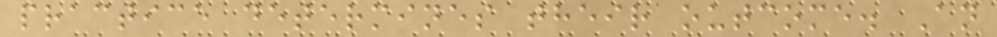practice determines their outcome. An
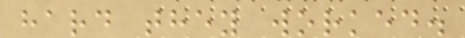hard they worked.
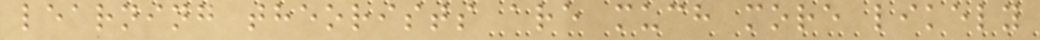learning theorists are much more likely
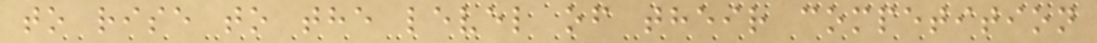to rise to the level of their competition
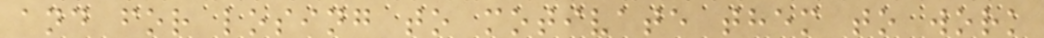and for losing to motivate them to work
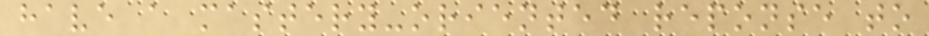have a mastery-oriented reponse to
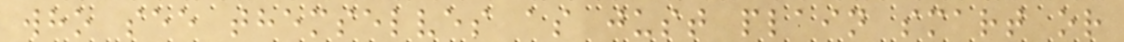who see themselves as just plain smart or
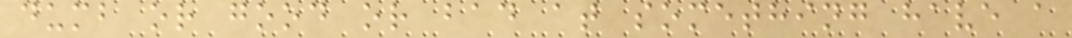dumb or good or bad at something have a
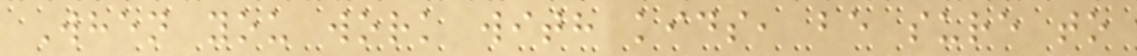When you work with kids, be sure to
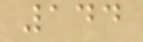144
